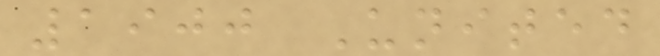1900 United
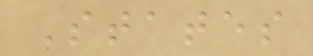States
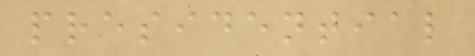presidential
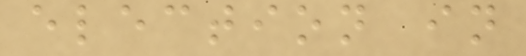election in
